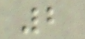2
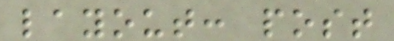layout: post
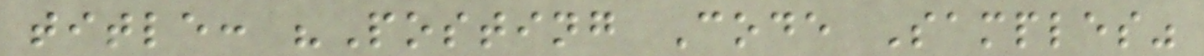title: "Posting Code Samples"
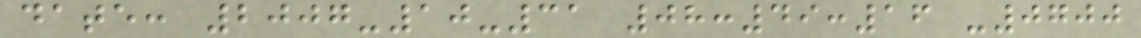date: 2007-10-31 08:49:16 -0700
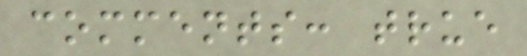comments: true
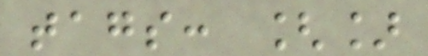tags: []
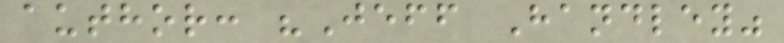author: "Jeff Handley"
